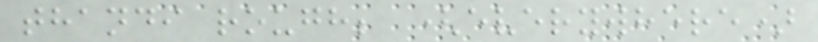thandi rough; (everywhere)
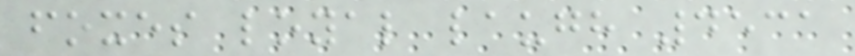foxes loyal laugh 4531
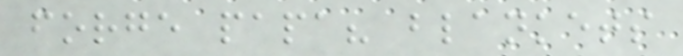forge papa? blankets
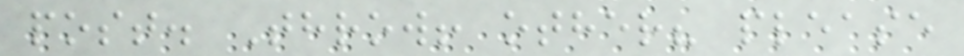post. Throw! other? please
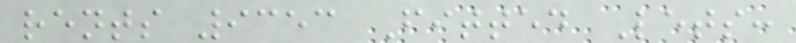rents 9353 Fitted Lets:
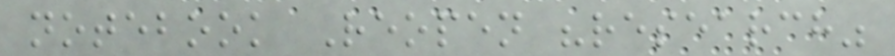notebook Reopen "research"
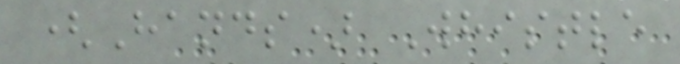(Hands) Whistle
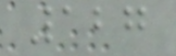127
